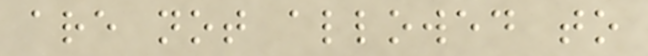are not allowed to
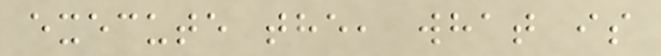execute the, what is
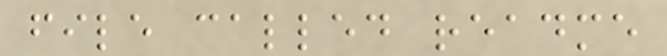file called readme
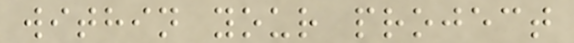within your project
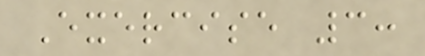Exercise 3:
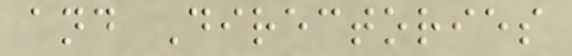and Directories
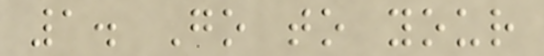1. Go to your
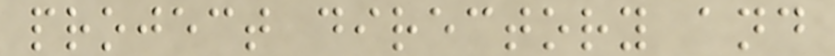project directory and
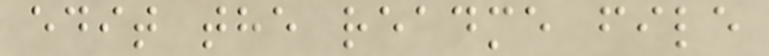edit the readme file
